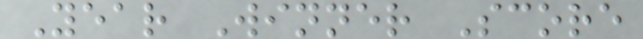Year Winner Score
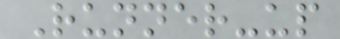Runner-up
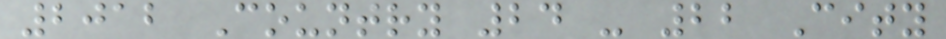2012 Country 24 - 22 City
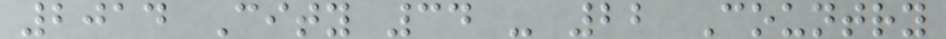2014 City 34 - 22 Country
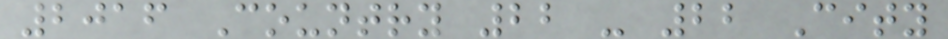2016 Country 22 - 22 City
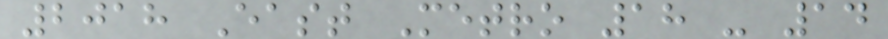2018 East Metro 18 - 14
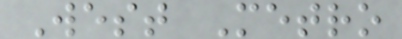West Metro
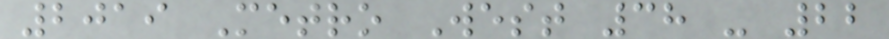2019 Metro West 38 - 22
